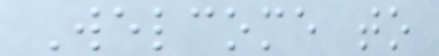Welcome to
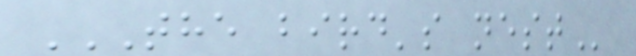THE BIRD'S NEST
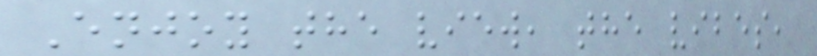Enjoy the view, the vibes,
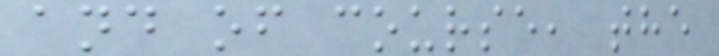and of course, the
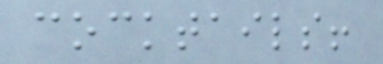cocktails!
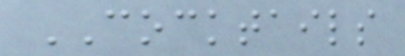COCKTAILS
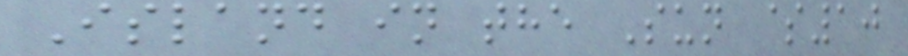Island in the Sun $10
